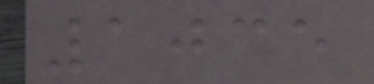1035
